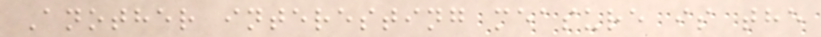Another interesting measure is the
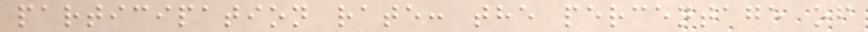participation rate: the percentage of
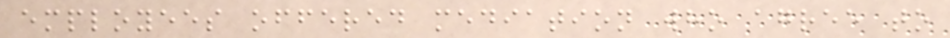employees offered mediation who agree to
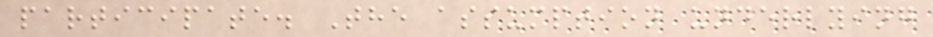participate. The assumption underlying
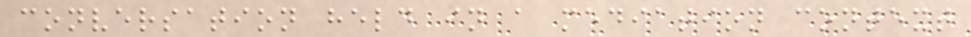conversation held in a mediation context
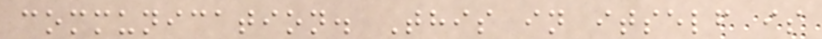communication. This in itself is
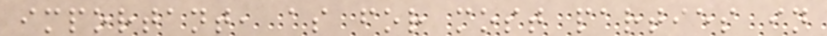important, as for most parties in
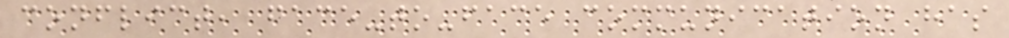conflict, face-to-face communication has
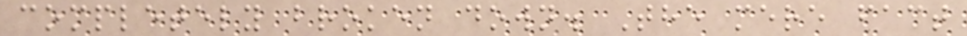completely broken down. The mere fact
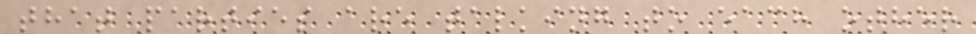that parties are talking to each other
